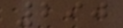290
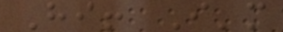Hi! I'm
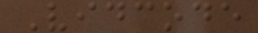Vidcode
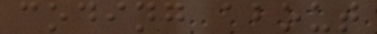coding about
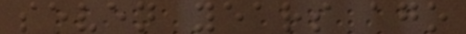seven years ago
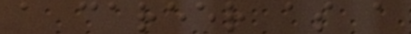a career as a
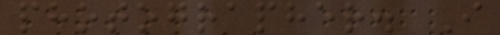photographer. I
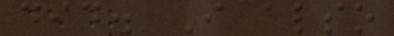did. I also
